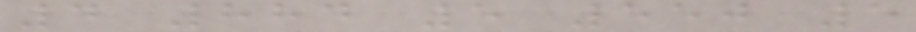4 884 5 550 5
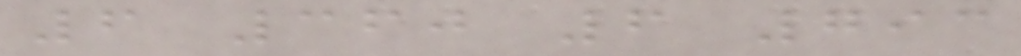6 360 6 793
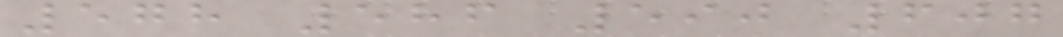578 586 590 607
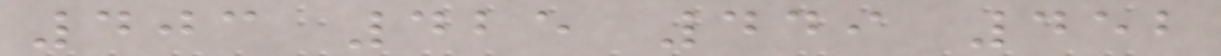403 425 449 452
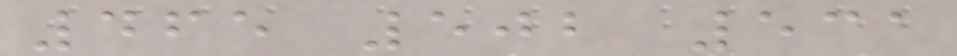465 502 531
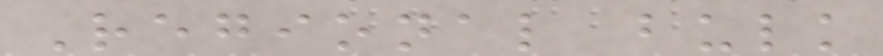Regional bulk
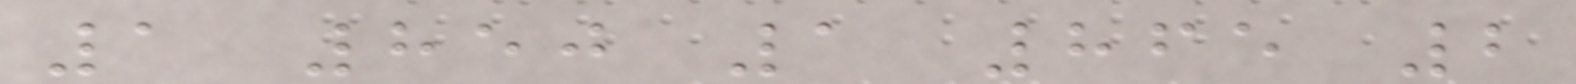1 850 1 865 2
